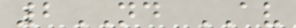2ND AV
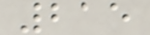215
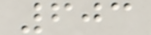603
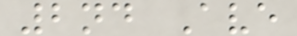2nd Ave
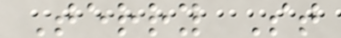Terry St
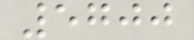5700
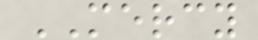MERCY
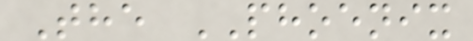The PHOENIX
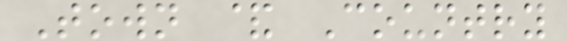Town & Country
